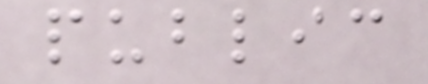public
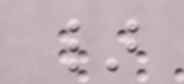}
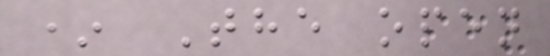* The open
